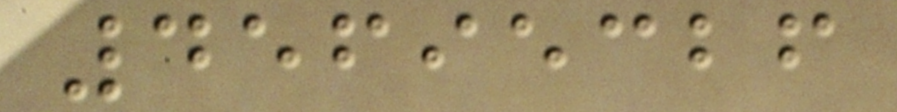45695326
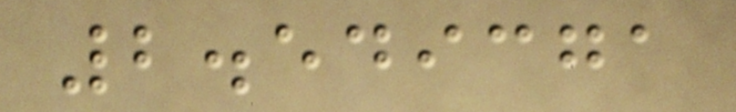2.549371
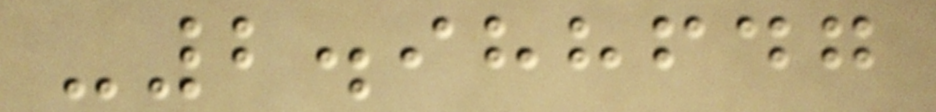-2.988647
